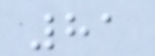81
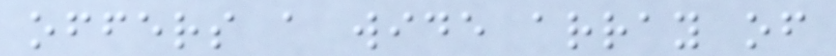offers a wide array of
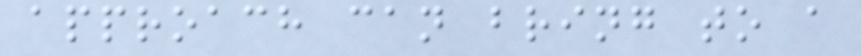approach can bring to a
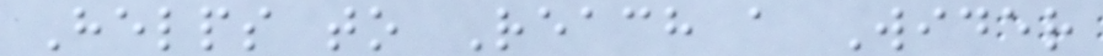Helps to Reach a Wider
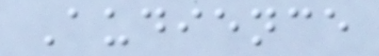Audience
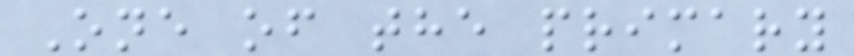One of the primary
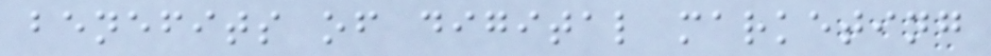benefits of digital marketing
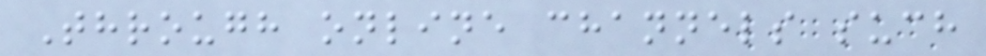Through online channels such
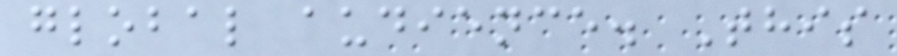global audience. This
